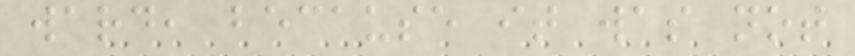ward, because it was not
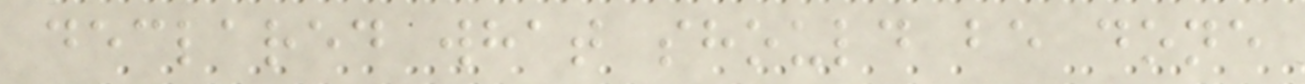declared what should be done
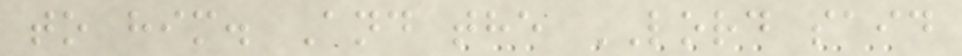to him. And the LORD said
